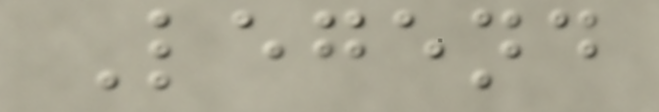Legend
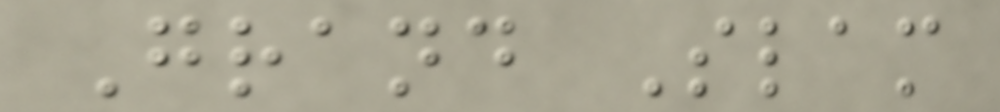Grand Slam
